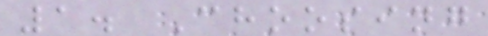1. Choosing
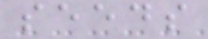seeds
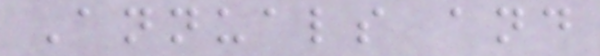Annuals and
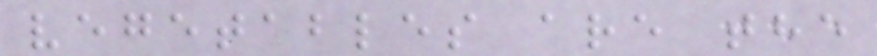vegetables are the
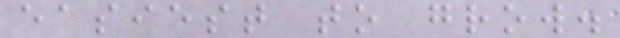easiest to grow.
